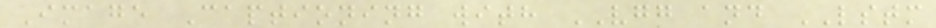Image Captioning with VGG and LSTM
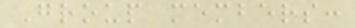Group members:
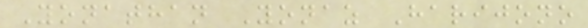Yonathan Yonaz Harijono
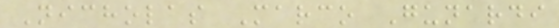Nicholas Marco Gunardi
